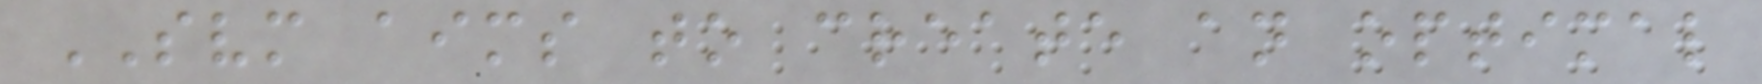SVM aims to create an optimal
